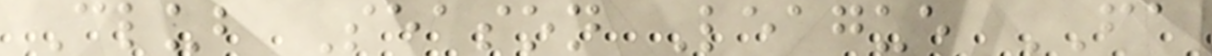Club Season League FA
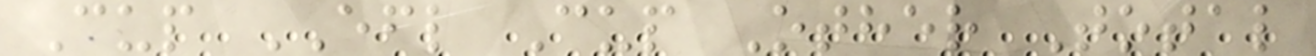Cup EFL Cup Other Total
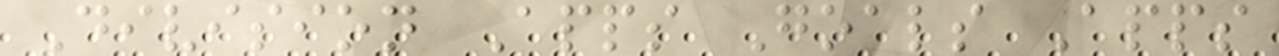Division Apps Goals Apps
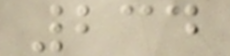234
